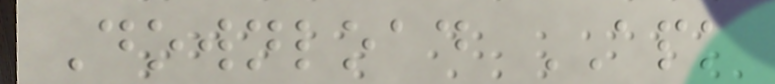Download APK
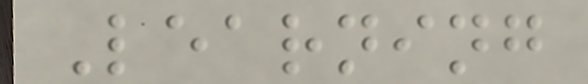Learning
